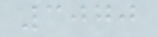3070
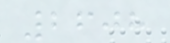2608
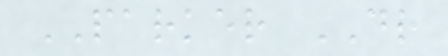PARKER DR
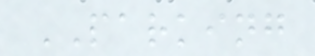PARKING
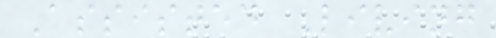Assisted Living
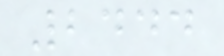2444
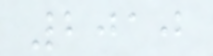2010
